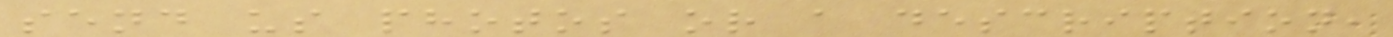send us photos or a description,
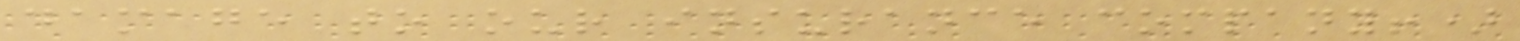damage to our insurance company!)
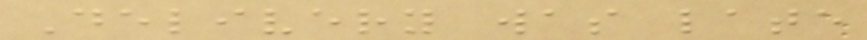Delivery was late
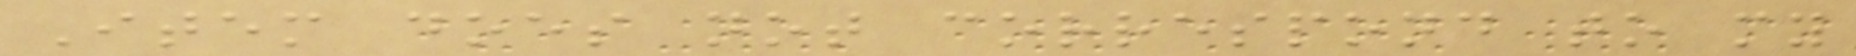Item does not correspond to my
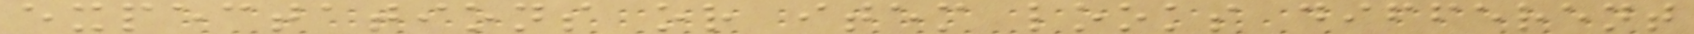expectations or item looks different
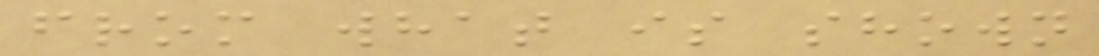from what is shown
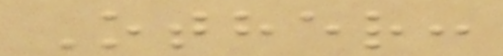Other:
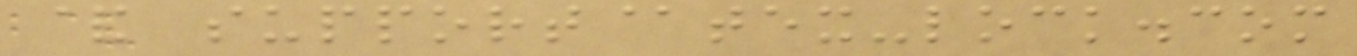& support@tex-lock.com
